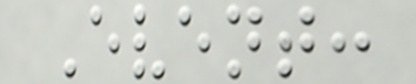Event:
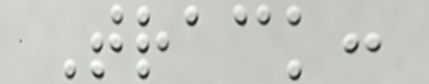Track:
